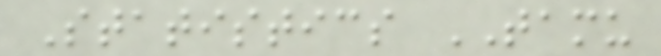Statistics TAMU
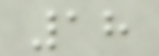18
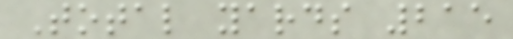Total yards 215
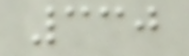330
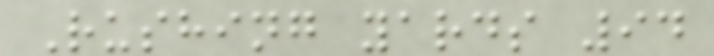Rushing yards 94
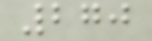270
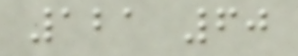121 60
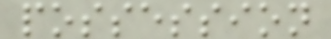possession
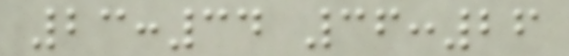23:34 36:26
